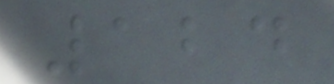124
